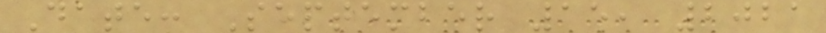Date: September 15, 2021
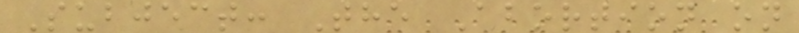Subject: The Abortion on
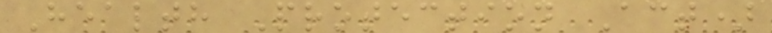Health Protection Act)
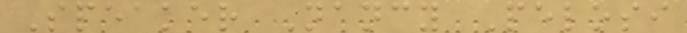Speaker Nancy Pelosi
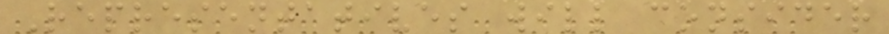Representatives will consider
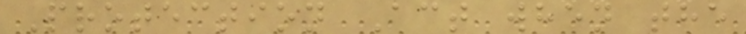Protection Act when the
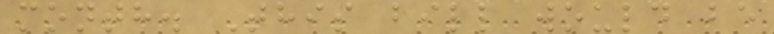month. This bill would be
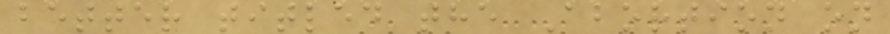better titled the Abortion on
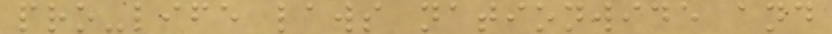pro-life laws nationwide and
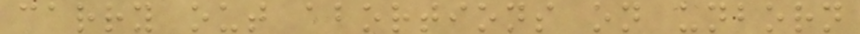carry out abortions on unborn
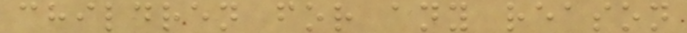children for any reason
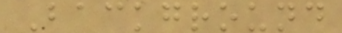Background
